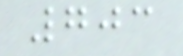703
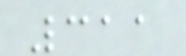311
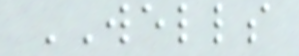WELLS
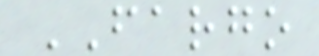FARGO
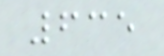635
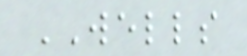WELLS
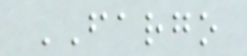FARGO
